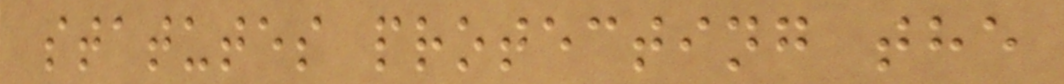statutes protecting the
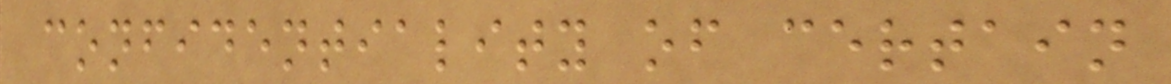confidentiality of certain
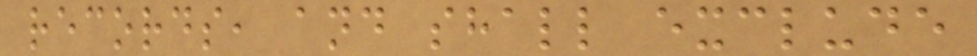records, and shall exclude
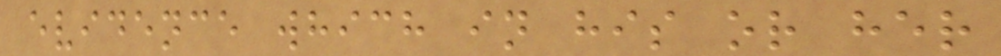evidence which in his or her
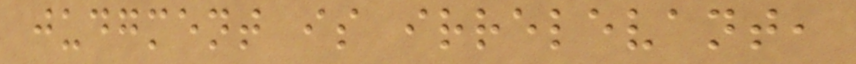judgment is irrelevant,
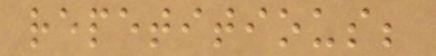repetitious;
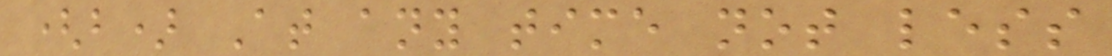(b) At any time not less
